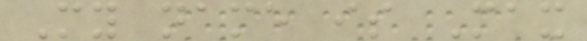My name is Max
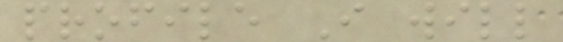profile I will
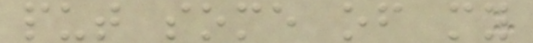put some of my
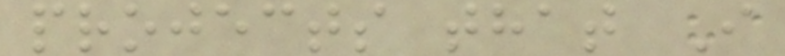projects that I
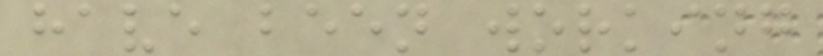have been working
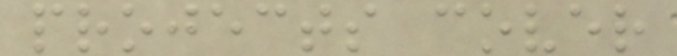projects cover
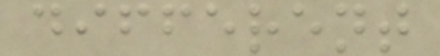different
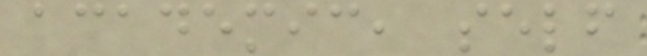academic, self
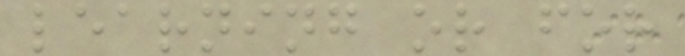learning or for
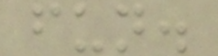fun.
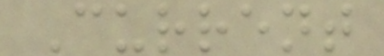Current
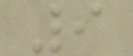9
